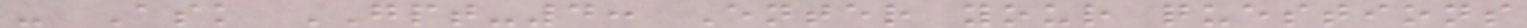- Ask GPT-4: Enter your questions
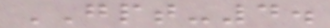GPT-4.
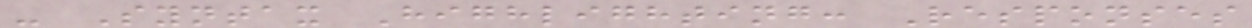- Syntax Highlighting: Responses
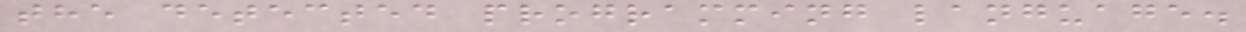the detected programming language.
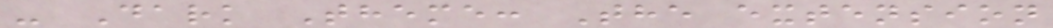- Dark Theme: The extension
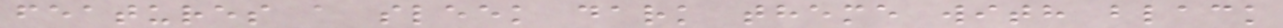features a sleek dark theme with black
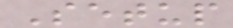Setup
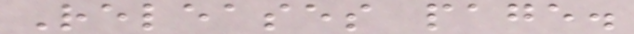Releases page.
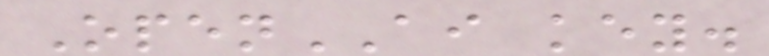OpenAI key.
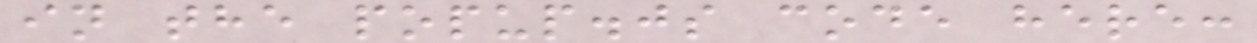in the popup.js code here:
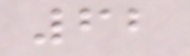62
